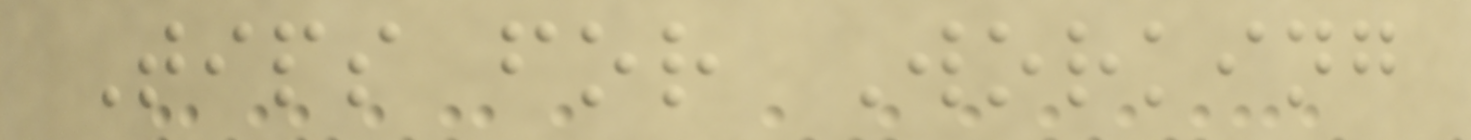Tips for Working
